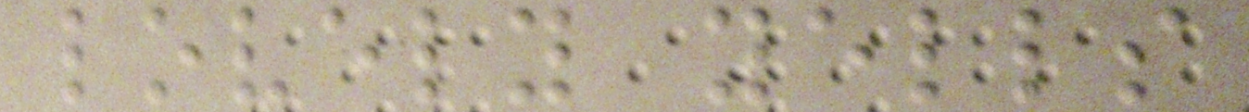lovely yells
